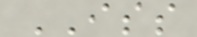ISS
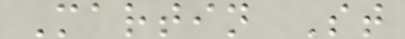Martin St
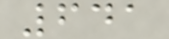641
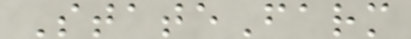StateFarm
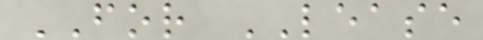FOR LEASE
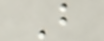B
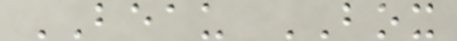BEAU BOX
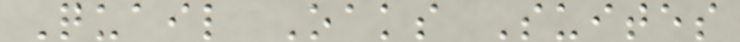Quail Oaks Suites
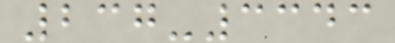237-3343
